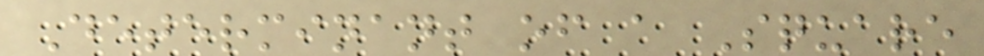Determinant of a Square
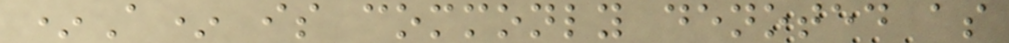*A* is commonly denoted as
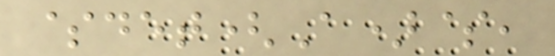$det(A)$,
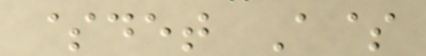$det A$
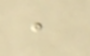,
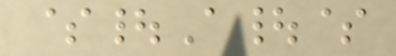$|A|$
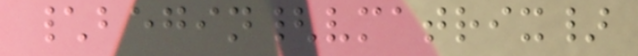\begin{vmatrix}
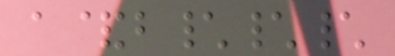a&b\\\
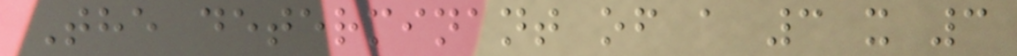The determinant of a 3 x 3
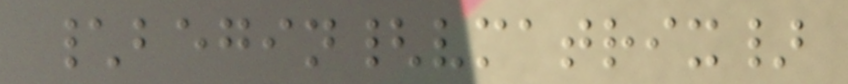\begin{vmatrix}
